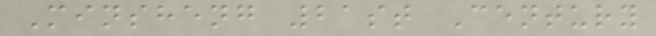Minsheng 21st Century
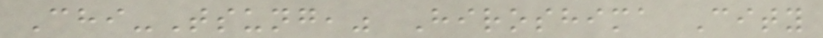Chi-Tsung," Hiroshima City
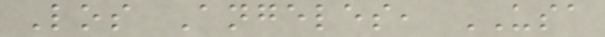Los Angeles, USA
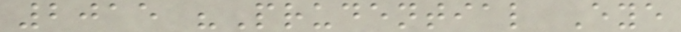2015 "Prudential Eye
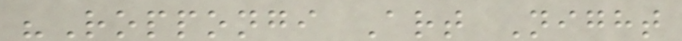"Roppongi Art Night
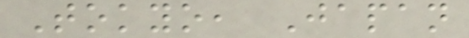Tokyo, Japan
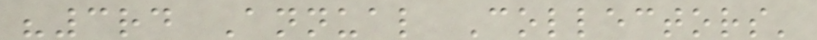"3rd Annual Collectors'
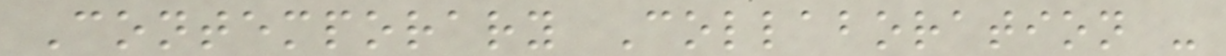Contemporary Collaboration -
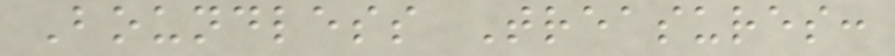Boundless Treasures:
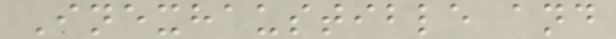Inexhaustible and
